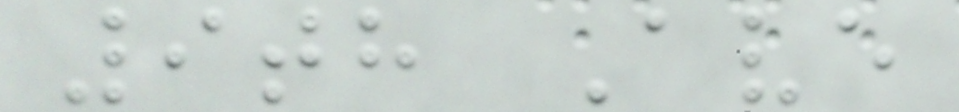9th Ave
